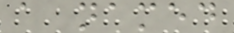a named
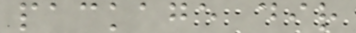package dir
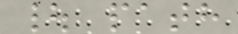| path
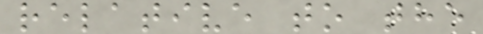relative to the
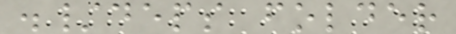./deps folder
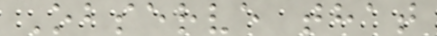Observe that
